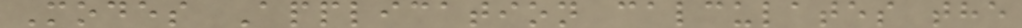Modes Application calculates the
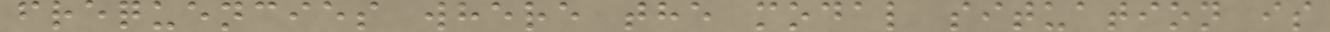frequencies where the modal situation is
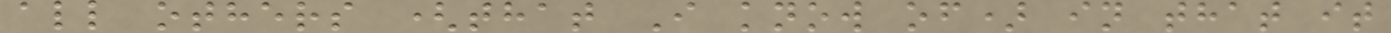all others (that I know of) in that it
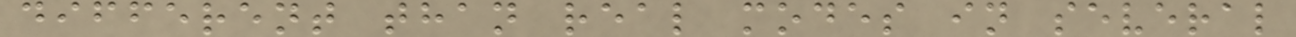different than real modes in several
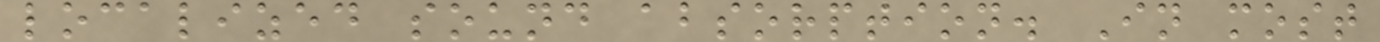localized sound absorption. In most
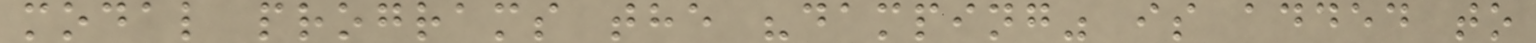modal programs the "damping" is added to
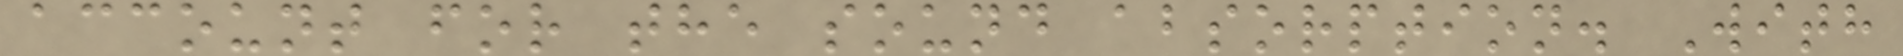account for the sound absorption. With
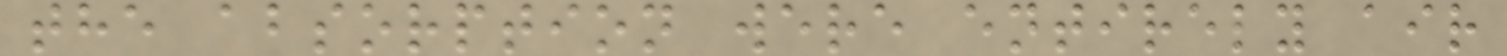the absorption were entirely air
